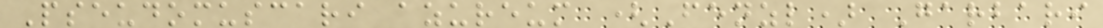Pseudomuscari azureum (Fenzl) Garbari
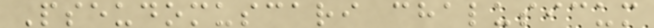Pseudomuscari chalusicum
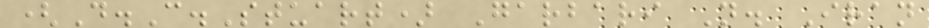(D.C.Stuart) Garbari N. Iran
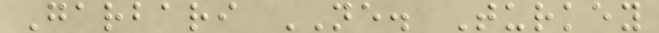Garbari NE. Turkey
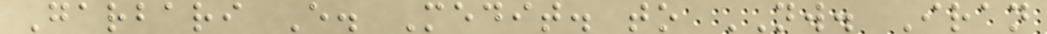Garbari E. Medit. to NW. Iran
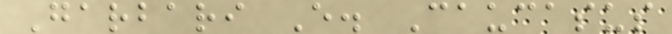Garbari E. Caucasus
